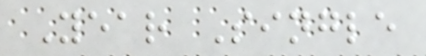Year Single
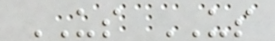US US
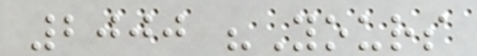2000 "Yours
